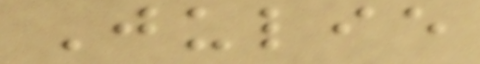Julie
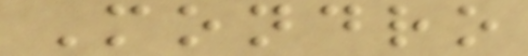Mondro
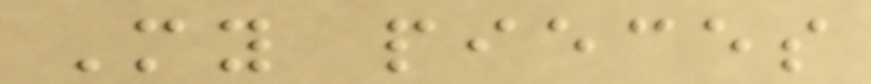My pieces
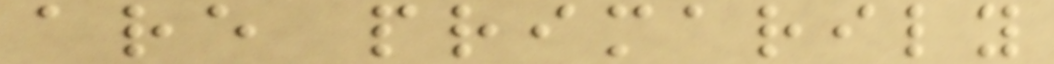are primarily
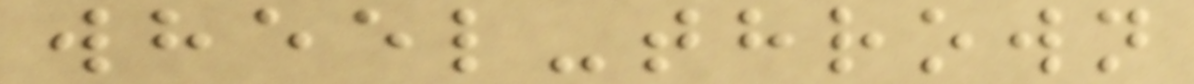wheel-thrown
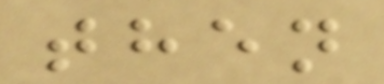then
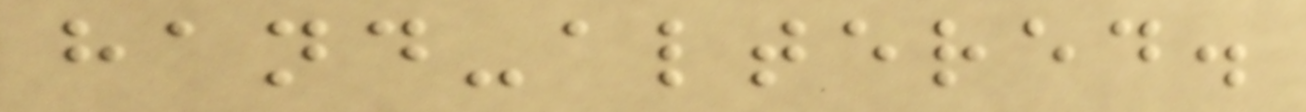hand-altered.
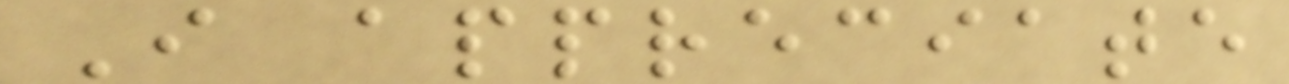I appreciate
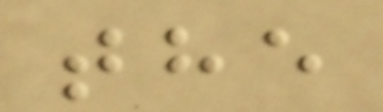the
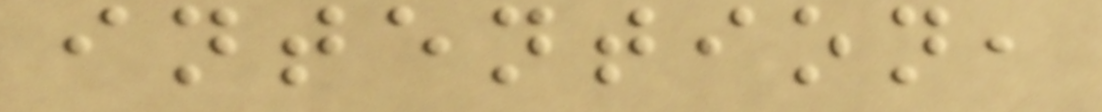intention,
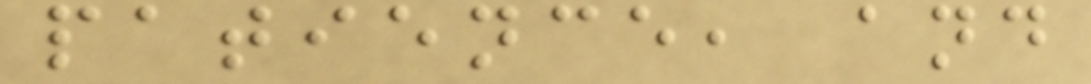patience, and
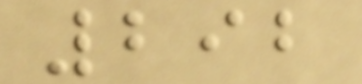292
